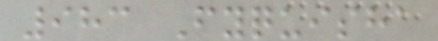983 Fyquisha
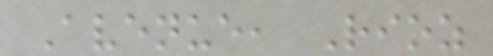Avenue, Rioz
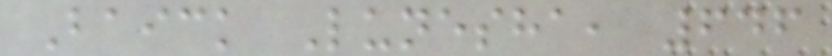Baick Lunesha, 646
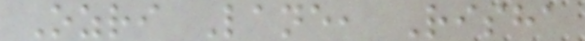Ozri Lane, Risha
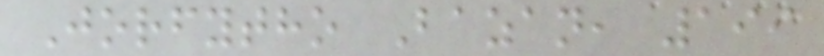Jorfytho Bazan, 199
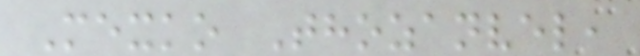Mexko Thozanvel,
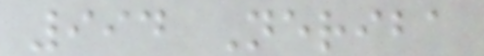994 Neriba
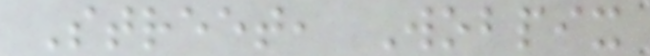Street, Wobpix
